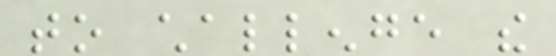to challenge the
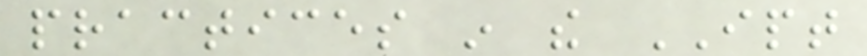practices in the IPT
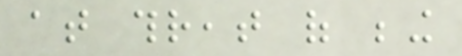at threat of being
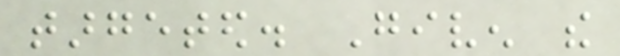targeted. Given the
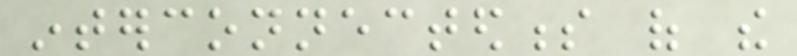interconnectedness of the
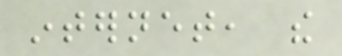internet, the
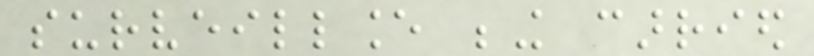surveillance being carried
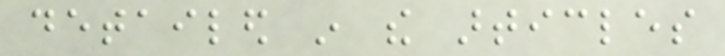detailed in the articles
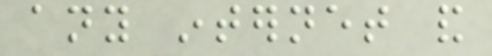any internet and
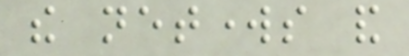the networks and
